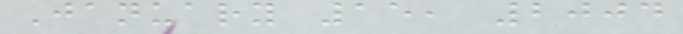January 15, 2004
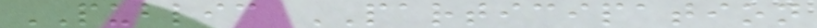PUBLIC PARTICIPATION
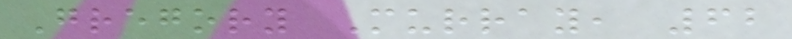Gregory Murray, 62
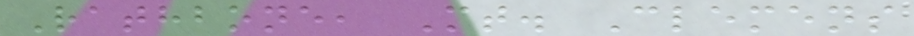Rathbone, Mt. Clemens
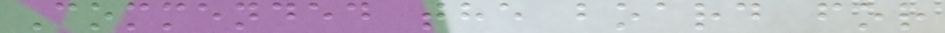Commended the board for
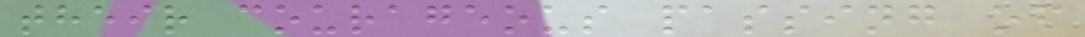their courageous passing of
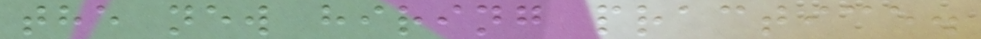the new hiring practice.
